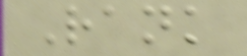Rank
